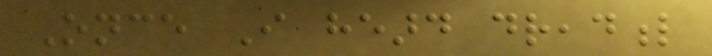Once I heard dreadful
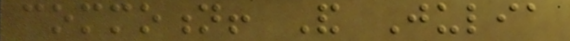commotion! And Julia
